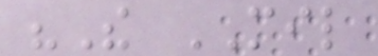"The MIL
